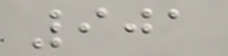901
